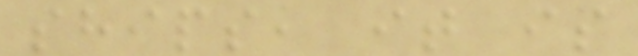ships, it is
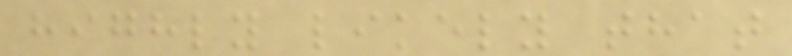highly likely that
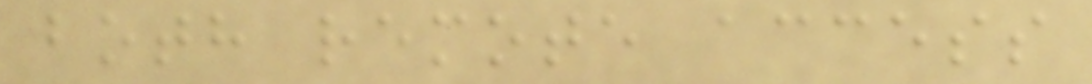both remote access
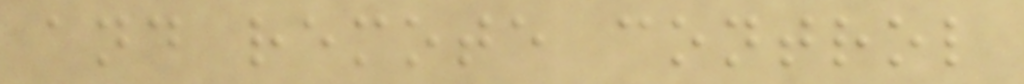and remote control
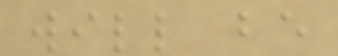will be
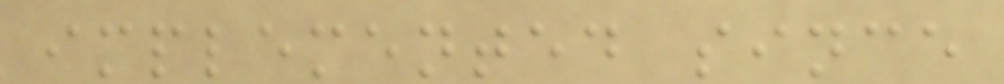implemented since
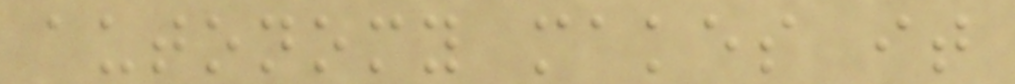autonomy makes it
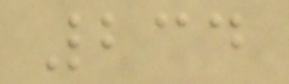234
